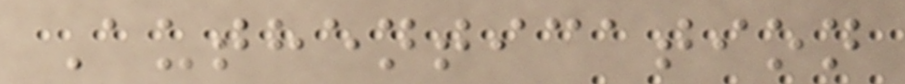Authentication
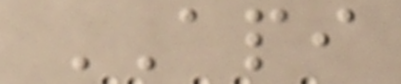API
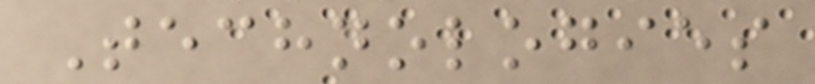Technologies
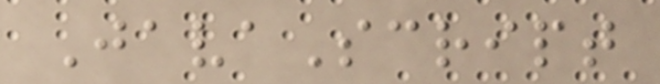JavaScript
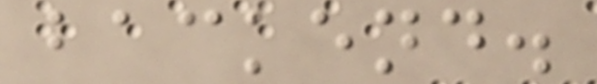backend.
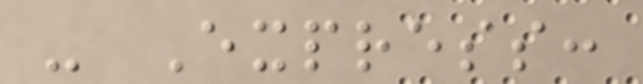- Express:
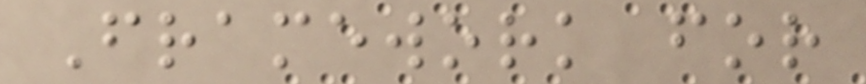Framework for
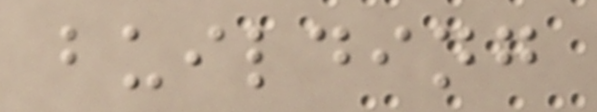building
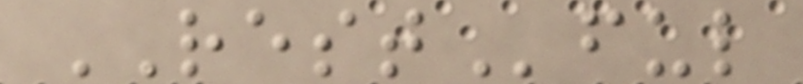RESTful
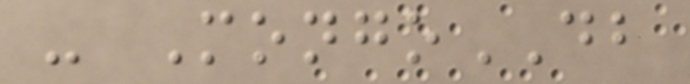- MongoDB
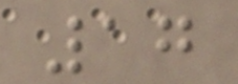17
